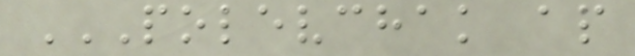POLEVCHAK AP
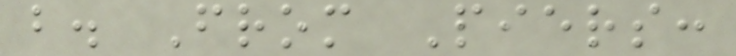b. From Piers:
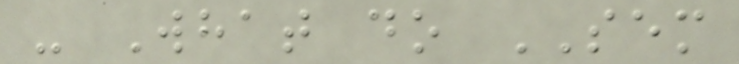- What do SEM
